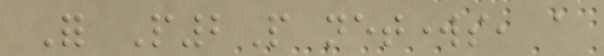For P2P networks, a
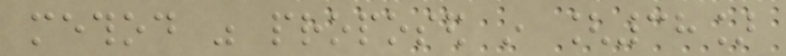method was proposed in [38]
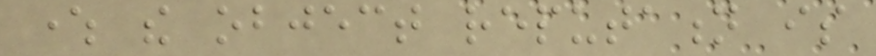where the object reputation is
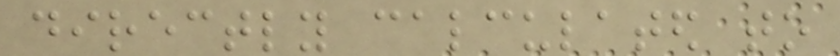directly calculated to
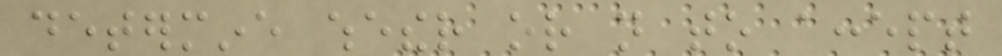determine whether or not to accept
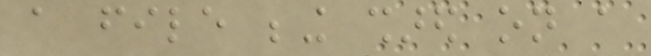a file being shared on a
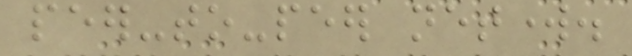peer-to-peer network.
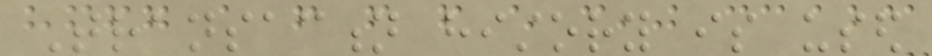Transaction history is used
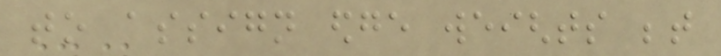to assign edge weights between
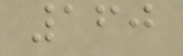160
